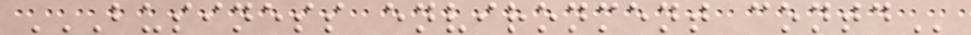BUSINESS ENVIRONMENT CONTD
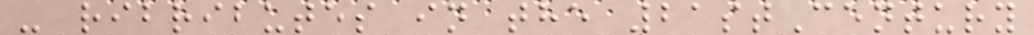- ribributes in the 21stCentury
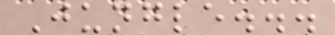Jungle...
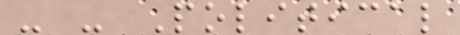- - Political
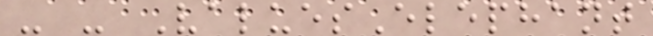- - ValuesElephant
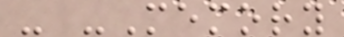- -Memory
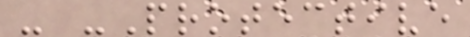- -Protective
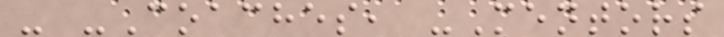- -Coaches, -Mentors
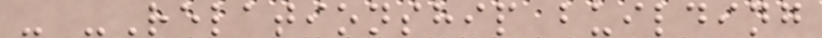- -Relationship building
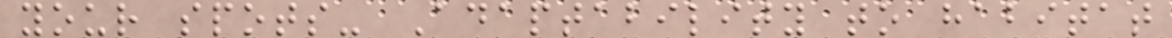your spots- Adaptability to habitat
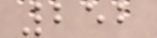252
